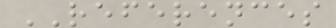REFERENCES
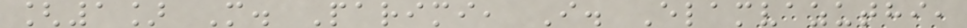[1] M. Parimi, I. Elamvazuthi,
